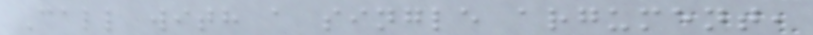Call with a single argument,
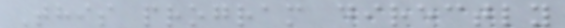This program directly
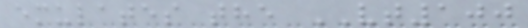emulates the VT100
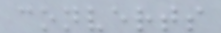converts
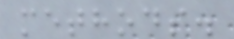methods.
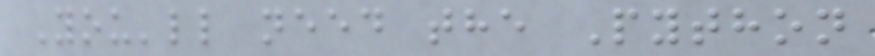You'll need the Python
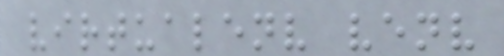virtualenv venv
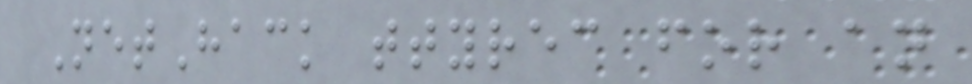NetHack ttyrec for an
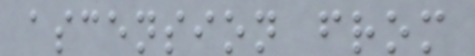ascension from
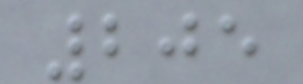205
